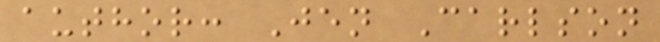author: Jen Carlson
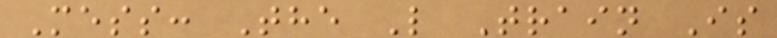Mess: The L Train Is
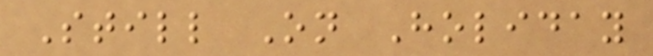Still On Holiday
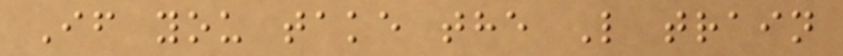If you take the L train
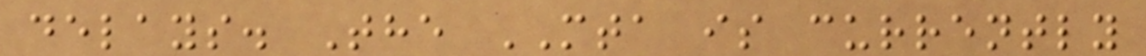delays. The MTA is currently
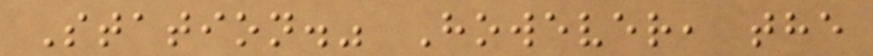Station." However, the
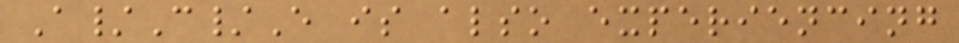A/C/E is also experiencing
